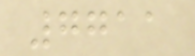7711
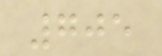705
